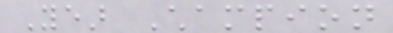Year Champion
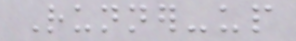Runner-up
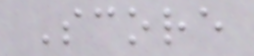Score
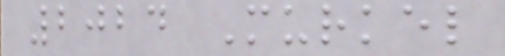2024 Murkel
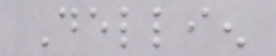Dellien
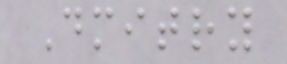Dmitry
